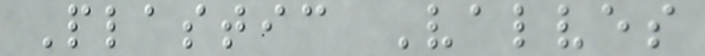Plastic Valves
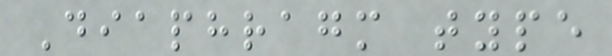Diaphragm type
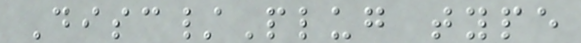Disc/Plug type
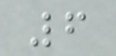6
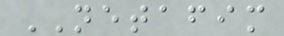NETAFIM
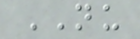NU
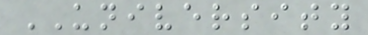UNIVERSITY
